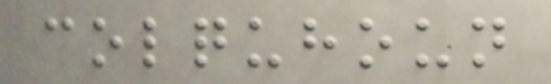colquhoun
